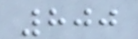800
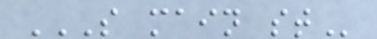S MAIN ST
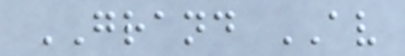GRAND AV
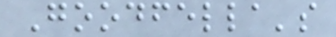Goodfella's
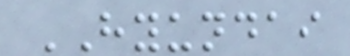HYUNDAI
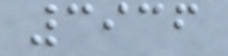3936
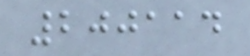200114
